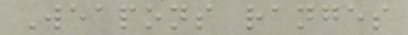Weapons ranges
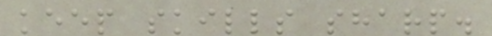keep skills sharp.
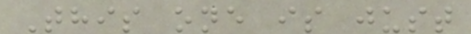This one is just
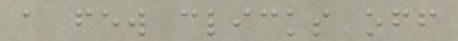a few clicks off
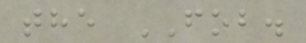the FOB.
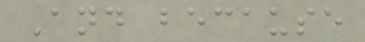And because
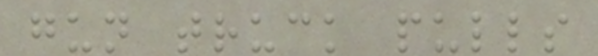gun truck pulls
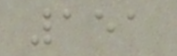151
